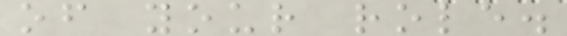of your role.
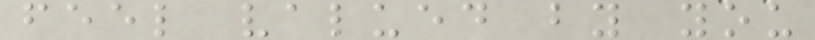feel valued by you
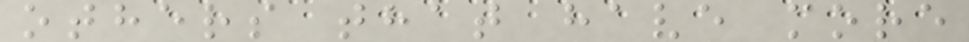others that have more
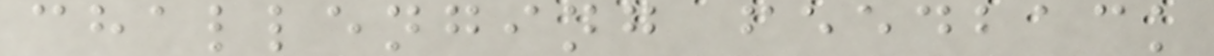challenging feedback
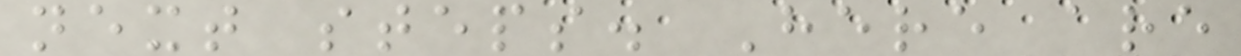next steps. Here are
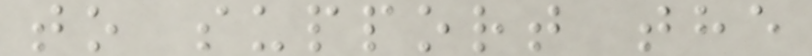to support the
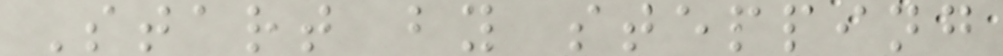Start by stepping
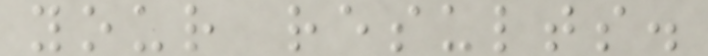your results.
